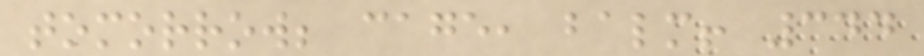tomorrow; cage, balm! 344
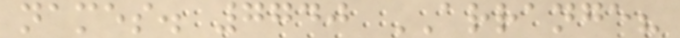names. 7740 ARRANGE?
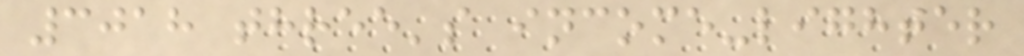3018 three's income-lighter
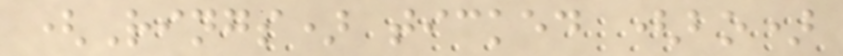(Rings) ticked (bo)
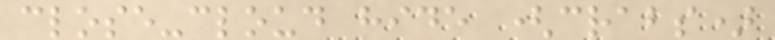close-cloud hide (crabs)
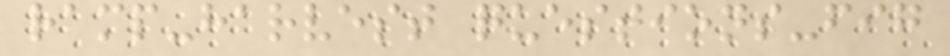ramp-harvest questions-fig
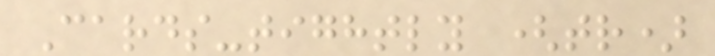Cards-tightly (tr)
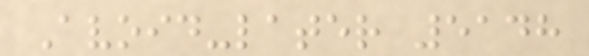Avoid-later 5148
